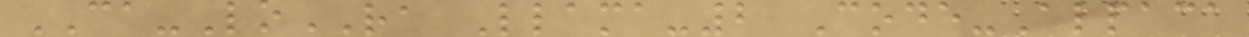CA-LoRA Llama-2 Code-Alpaca
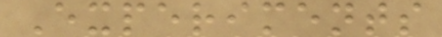Experiments
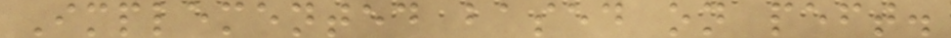Implemented based on peft.
